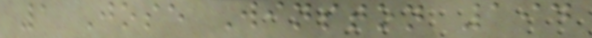1 Jose Winston 194
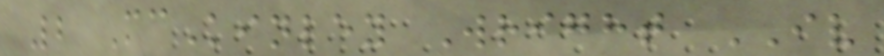2 McKinley Wright IV
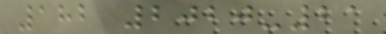182 2020-21
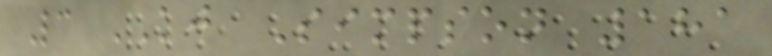3 KJ Simpson 181
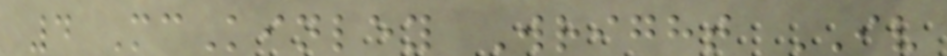4 McKinley Wright IV
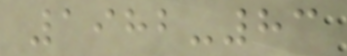1982-83
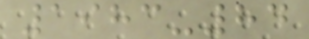1983-84
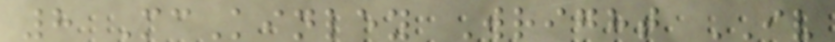8 McKinley Wright IV
